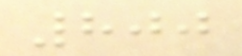800
